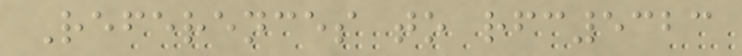References to rfc5323
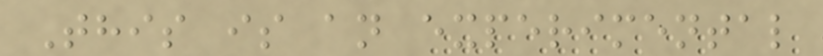This is an experimental
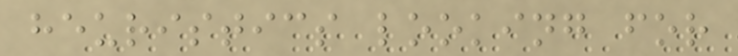heuristics looking for
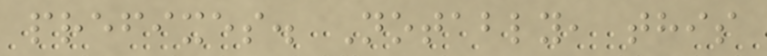prefixes. Notably, this
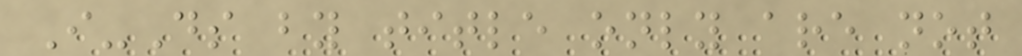I-Ds by title only are not
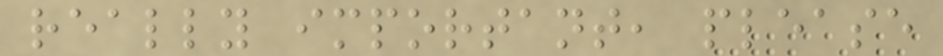really important, please
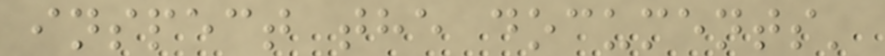inspect the documents'
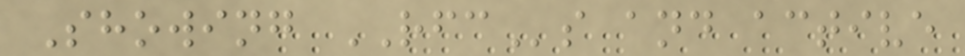Showing RFCs and active
